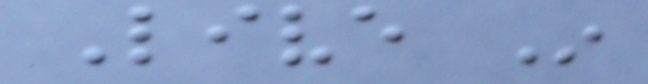Live In
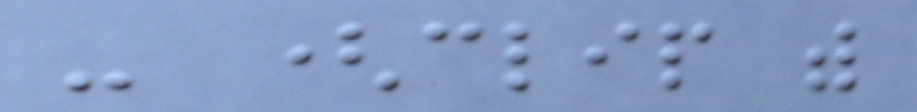- (clip with
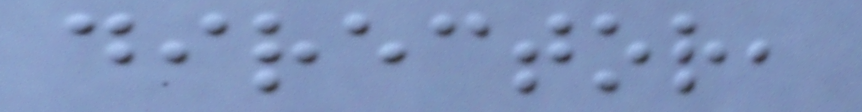director,
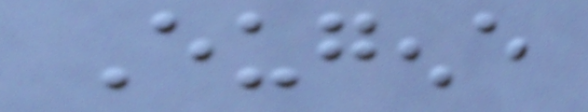Eugene
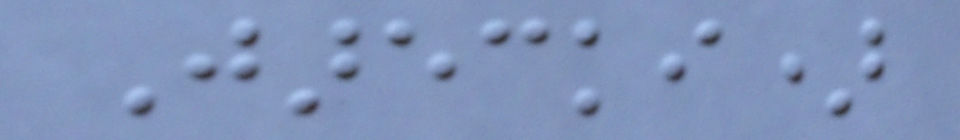Jarecki)
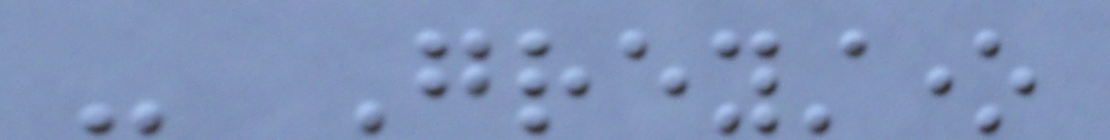- Greystone
